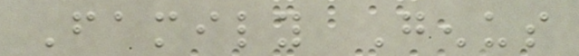Family Genus
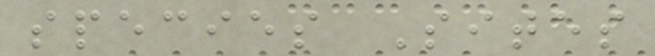species Sites
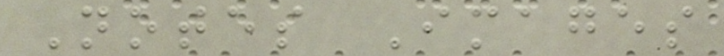Notes Images
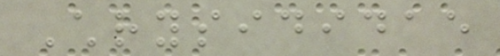Chrysididae
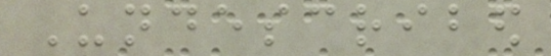Undescribed
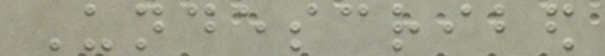Undescribed
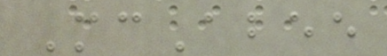McAbee
